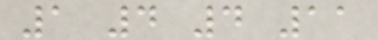1 4 4 11
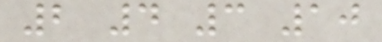2 4 3 10
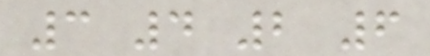3 4 2 6
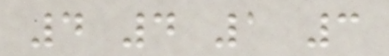4 4 1 3
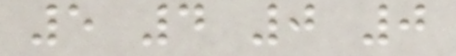5 4 0 0
